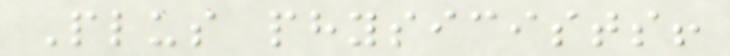Plus physicists!
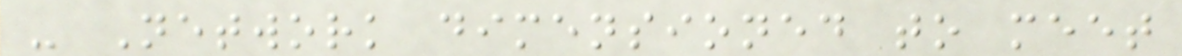- Network dimensioned to meet
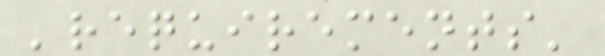'requirements'
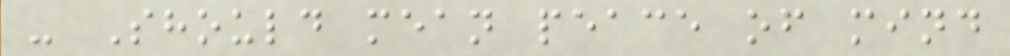- Should mean peace of mind
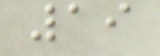19
